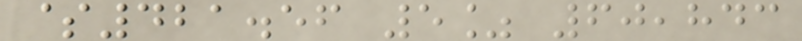$421.56 5% 60,843
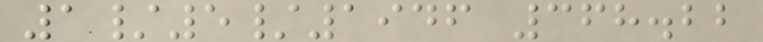1/5/1946 368.22
